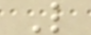L
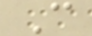C
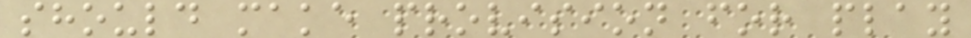should make provision for play
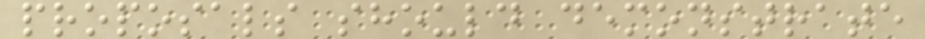proposals should demonstrate
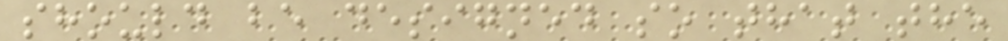should be designed so that the
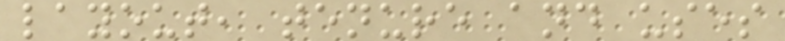layout, tenure and uses
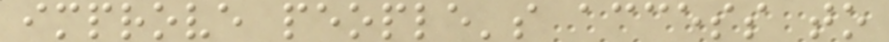improve people's access to
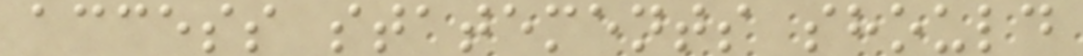access statements should
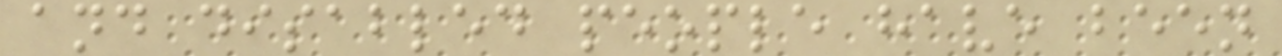and disabled people have been
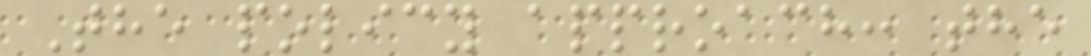The policy approach: the
